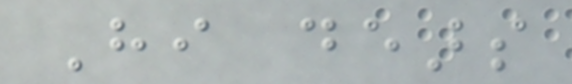Hi dears
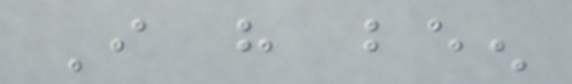I have been
